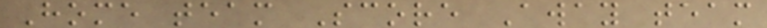Home team Score Away team
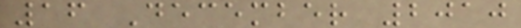16 December 2010
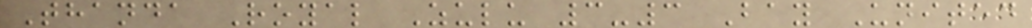Thanda Royal Zulu 3-3 Bay United
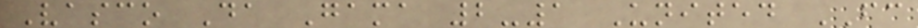Vasco Da Gama 2-1 United FC
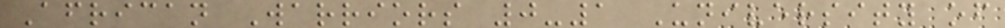African Warriors 0-1 University of
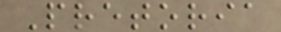Pretoria
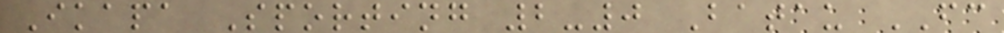Ikapa Sporting 2-0 Batau FC
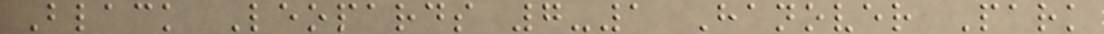Black Leopards 7-1 Hanover Park
